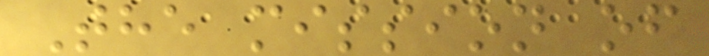The mission of
